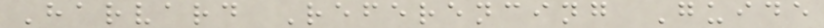Harvard Referencing Guide
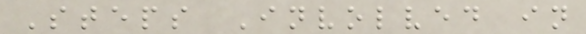Steps Involved in
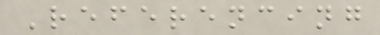Referencing
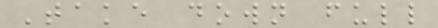Take down full
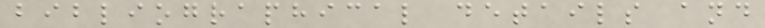bibliographical details and
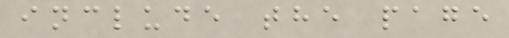include the page
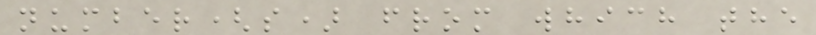number(s) from which the
